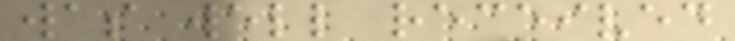was well received
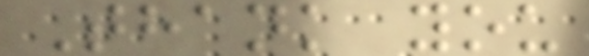Thank you
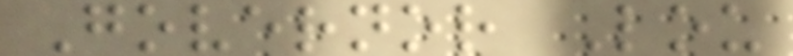Governor Lou
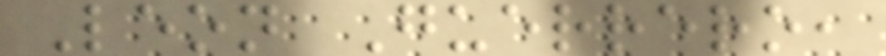Leon Guerrero,
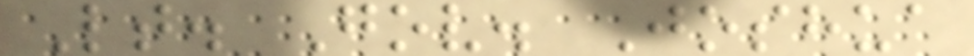Lt. Gov. Joshua
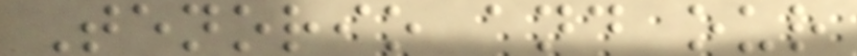Tenorio and our
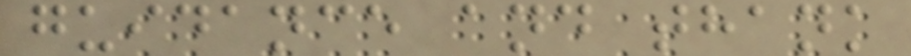guidance and thank
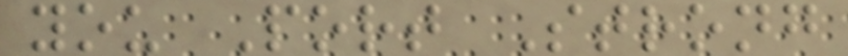you Port Strong
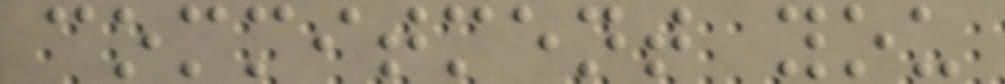commitment you
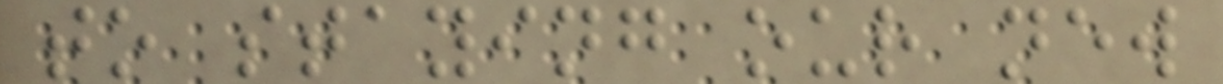to staying our new
